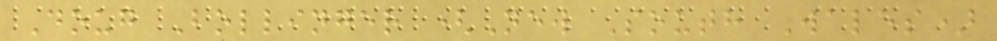Doug Bollinger (New South Wales)
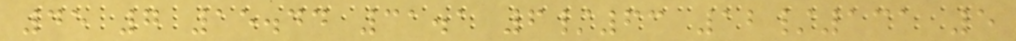45 7 15.44 31.1 6/63 12/131 5
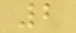2
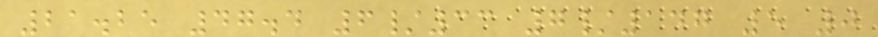21.25 47.4 6/33 7/147 5 0
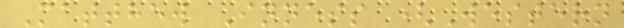Matthew Inness (Western
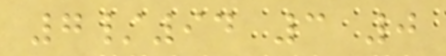7/94 3 0
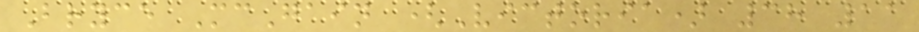Bryce McGain (Victoria) 38 11
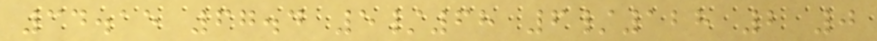34.15 67.4 5/68 6/128 2 0
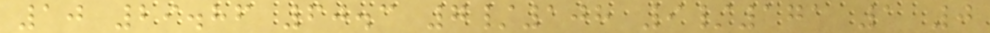10 29.86 60.3 7/108 9/171 1 0
